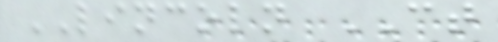LINCOLN CT
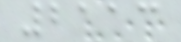2113
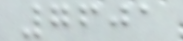7601
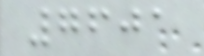7601
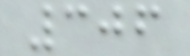306
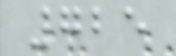725
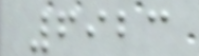6923
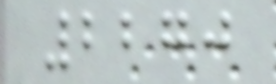2270
